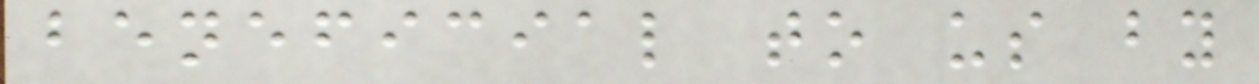beneficial to us by
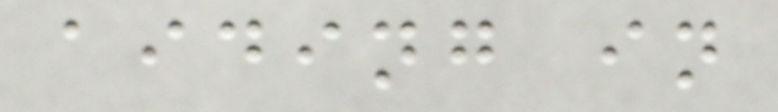aiding in
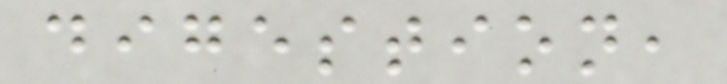digestion,
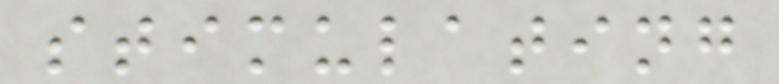stimulating
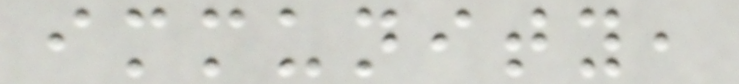immunity,
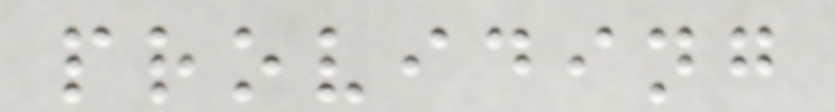providing
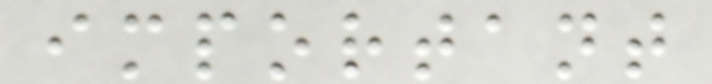important
